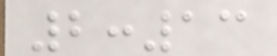2:13
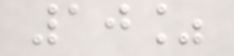10%
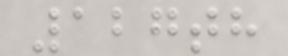127th
